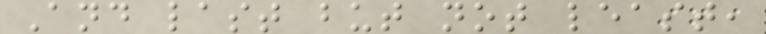And last but not least,
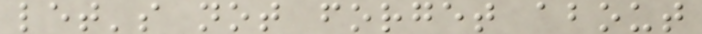let's not forget about
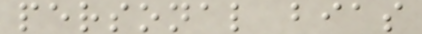personal bias
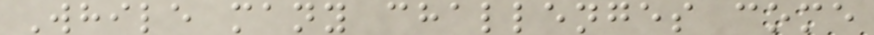While many challenges come
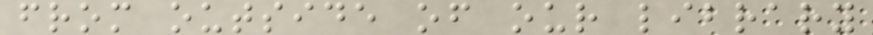from outside of our library
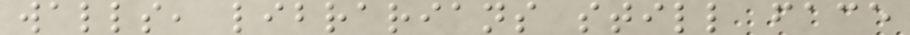walls, librarians still face
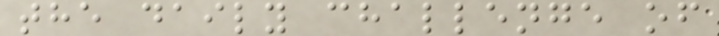the daily challenge of
